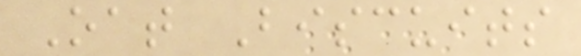Oat Biscuits
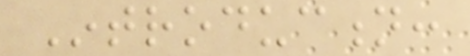Introduction:
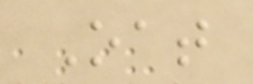Oat
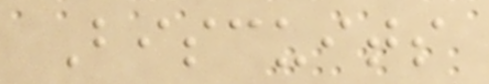Biscuits
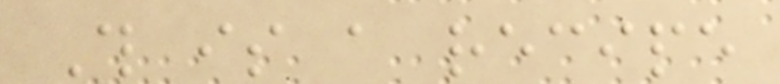This is a recipe
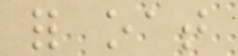for oat
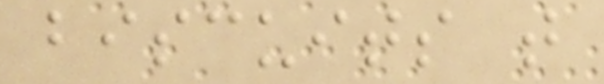biscuits that
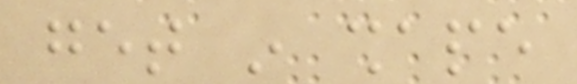get in shape
